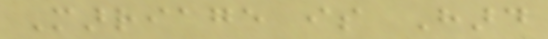Marriage is Hard
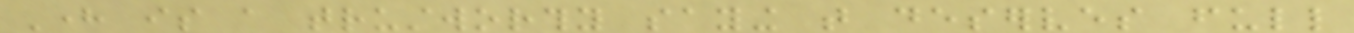Here is a trustworthy saying that deserves full
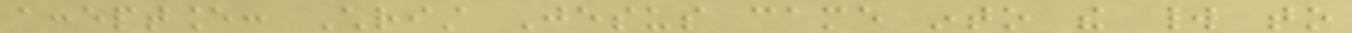acceptance: Christ Jesus came into the world to
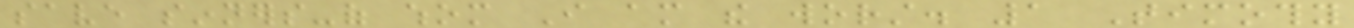save sinners-of whom I am the worst. 1 Timothy
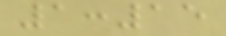1:15
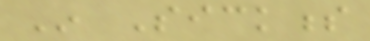In Sickness
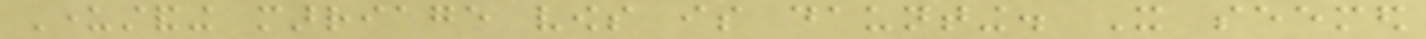Understanding marriage vows is daunting. It seemed
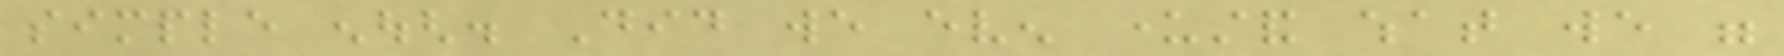simple enough. Did we even understand what we were
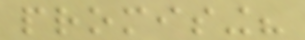promising?
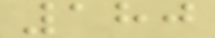180
